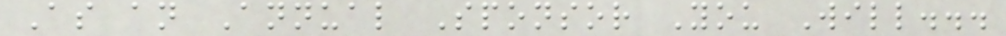As an Annual Sponsor You Will...
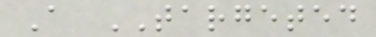A TARGETED
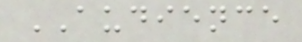AUDIENCE
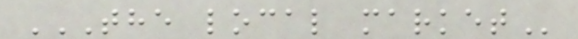THE LOCAL MARKET
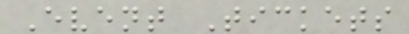Event Tickets
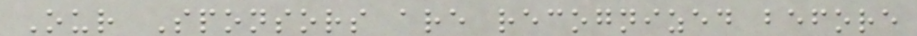Our Sponsors are recognized before
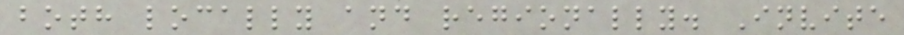both locally and regionally. Invite
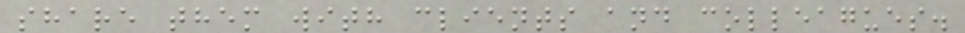share them with clients and colleagues.
